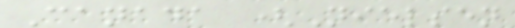Canada (Nielsen
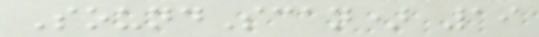SoundScan) 19
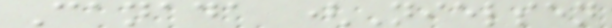Canada (Nielsen
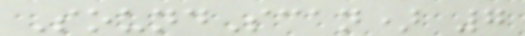SoundScan) 7
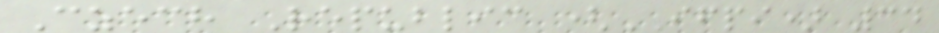Czech Republic (IFPI) 34
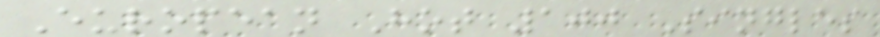European Hot 100 Singles
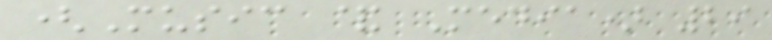(Music & Media) 29
